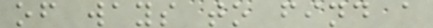of ways to find a
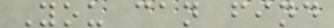You can find
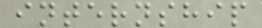internship
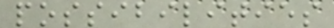possibilities
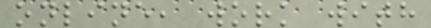online, work with
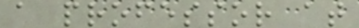a professor at
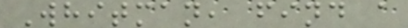Whitman, find a
